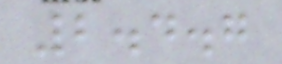2.4.7
